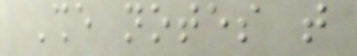She notes that
